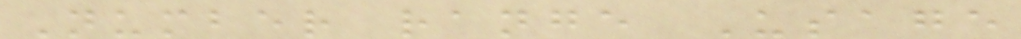Number range Usage
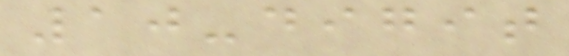10-digit
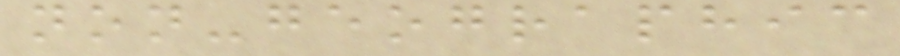non-geographic
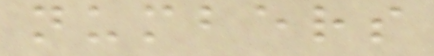numbers
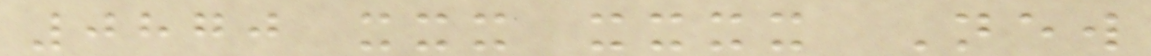0870 xxx xxxx New
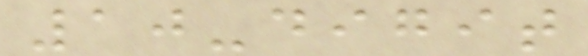10-digit
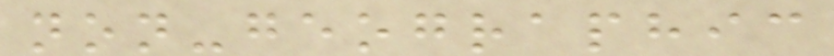non-geographic
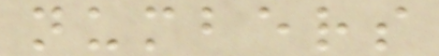numbers
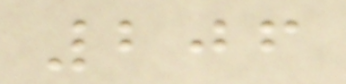206
